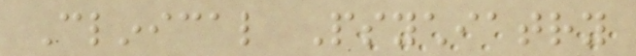Clinical Psychiatry
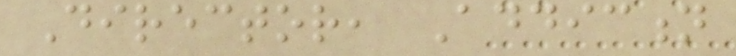Director, Addiction
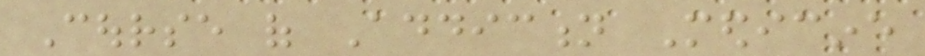Course of Addiction Medicine
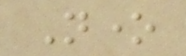None
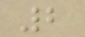2
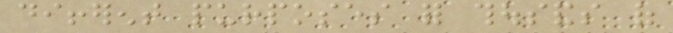different purposes for thousands of
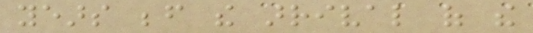years before the arrival of the
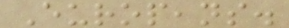Europeans.
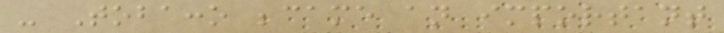- Tobacco became an important
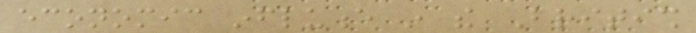economic influence in the British
